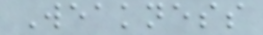Weakness
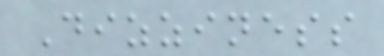Dizziness
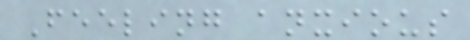Feeling anxious
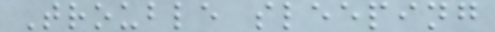Trouble sleeping
